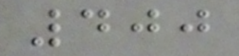400
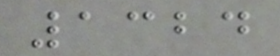1324
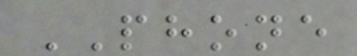PHONE
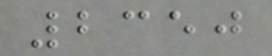2350
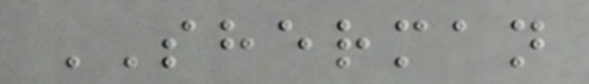SHERMAN
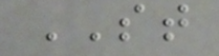ST
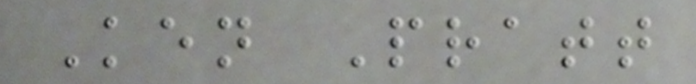Ken Pratt
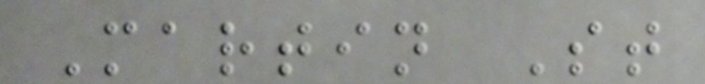Martin St
